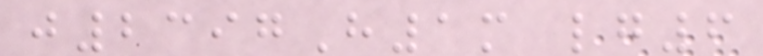j2397H1m lg6
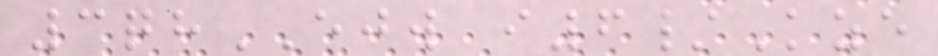3qhEJW i6/Kze
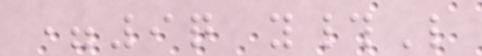=9q y#L
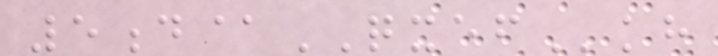5d@QXEFkh
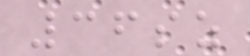36sz
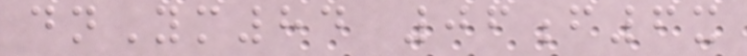dnYm84 06f6x
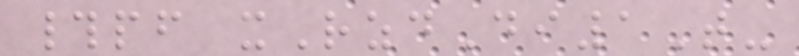#pf xRzdDi1T-
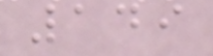149
